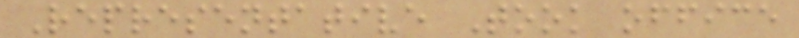Representative Took office
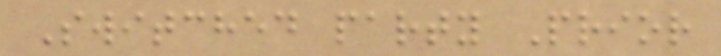Switched party Prior
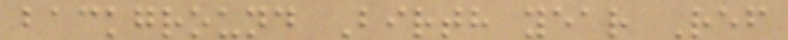background Birth year Ref
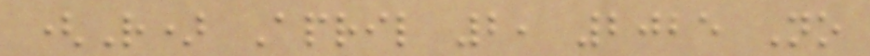(R) April 2, 2025 No
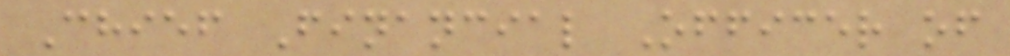Chief Financial Officer of
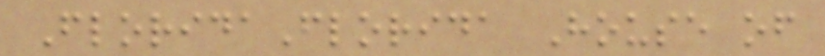FloridaFlorida House of
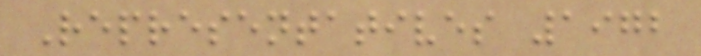Representatives 1972
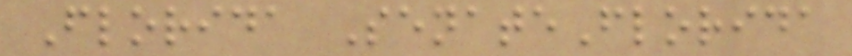Florida SenateFlorida
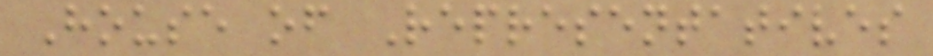House of Representatives
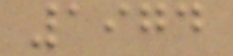1974
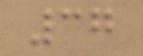37
